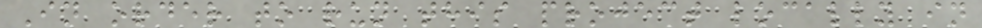In order to run this project locally in
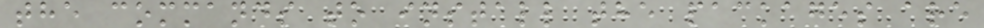the commands to install the packages are
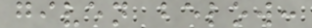given below:
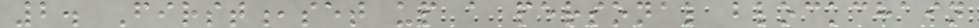2. First,set up a personal blockchain
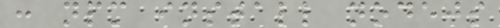: npm install nodejs
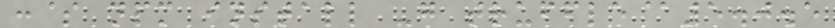:$ npm install -g truffle@5.0.5
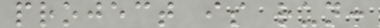project is run:
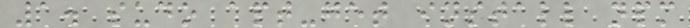1. sudo apt-get install npm
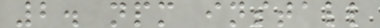2. npm install
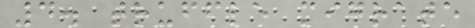4. truffle migrate
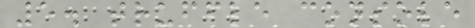5. truffle console
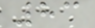83
